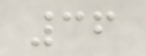36
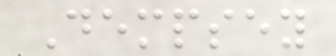Dempsey
